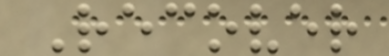Recover
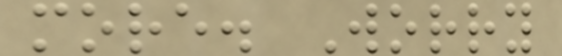more. Worry
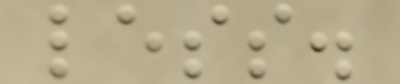less.
